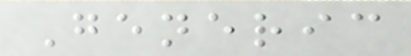Generic
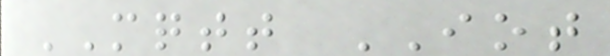MQTT IOT
